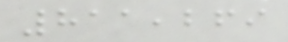811,269
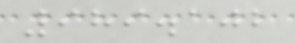989.102
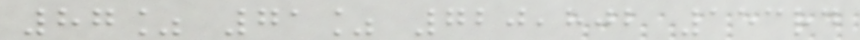87% 71% 720,802 153rd
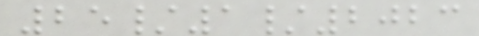25/1/2023
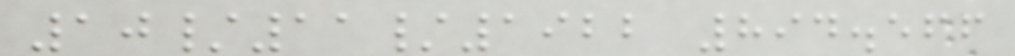10/11/1922 894.566
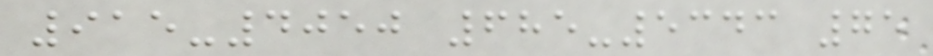915-4050 685-5343 75
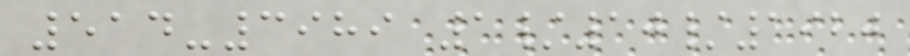514-3989 1/10/1920
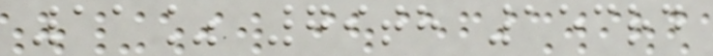11% 79th 153rd
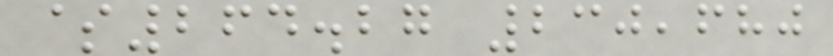$264.27 230,680
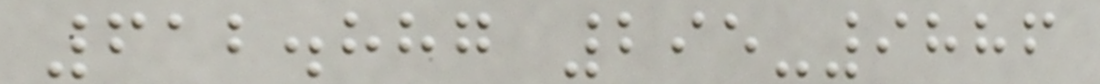612.887 295-9886
